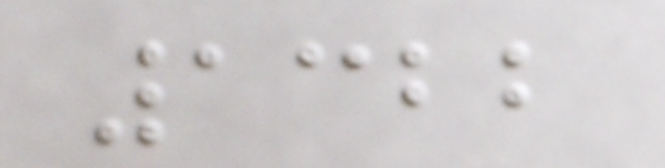1322
